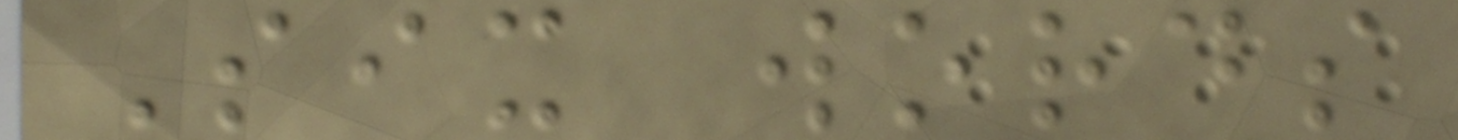Six words
